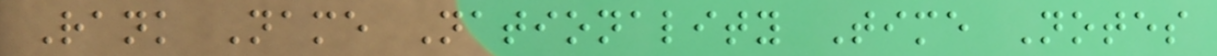Rank Name Nationality Time Notes
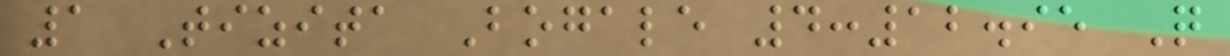1 Tizita Bogale 4:12.95 Q
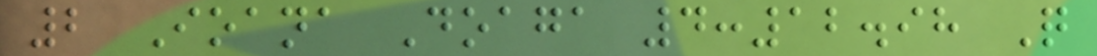2 Ioana Doaga 4:12.98 Q
